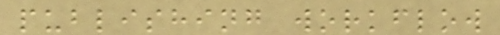publishing workflow
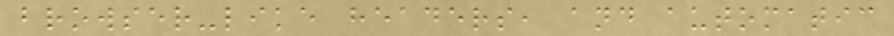browser-like headers, and automatic
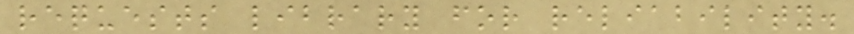requests library for reliability.
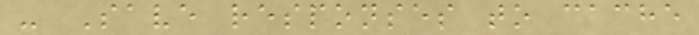- Save responses to cache
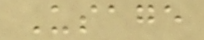Usage
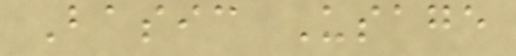Basic Usage
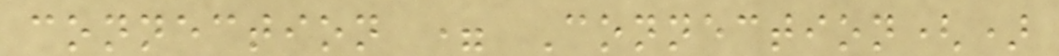connection = Connection()
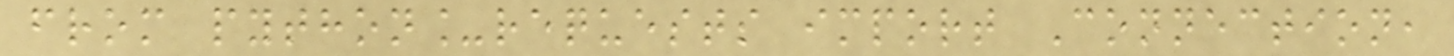from python_requests import Connection,
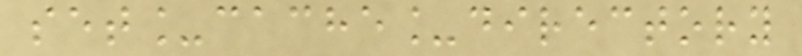set_cache_directory
